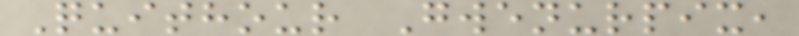Quithour Gwenurpix,
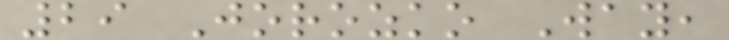29 Jorozko Way,
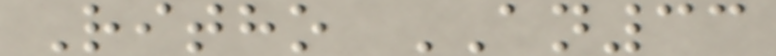Ritho AN33
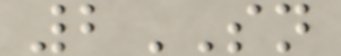2SN
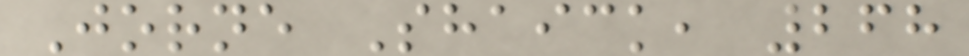Jorne Shaick, 268
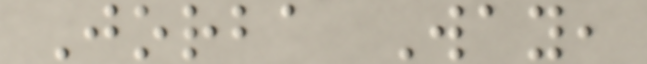Jorba Way,
